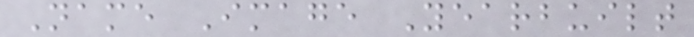Name Image Yearbuilt
